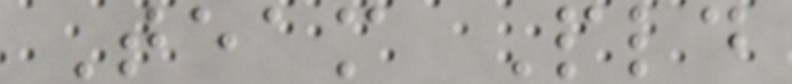Team Pld
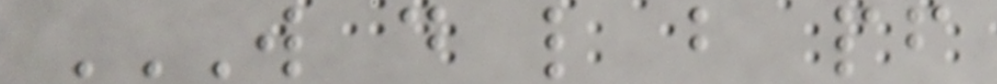W D L B PF
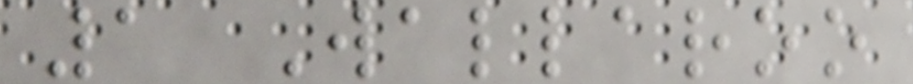1 Wallaroo
